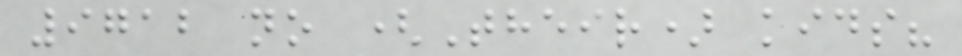9712 no (Their) kids?
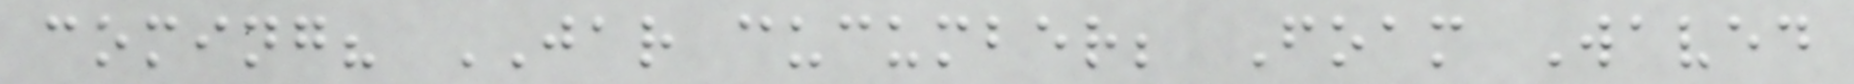coming? JAR cucumber; Foam Waved
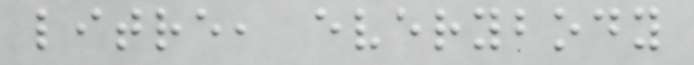litre, everybody
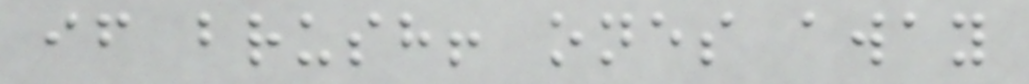if brush! ones away
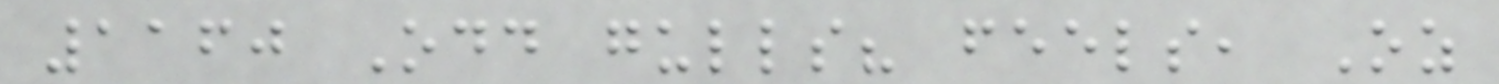1160 Odd gulls? feels, Oz
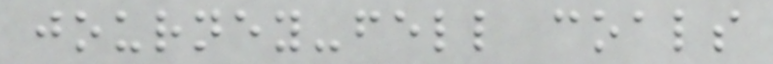journey-fell coals
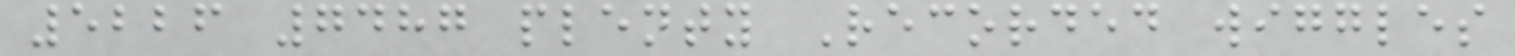5226 7487 plenty Recorded wiggles
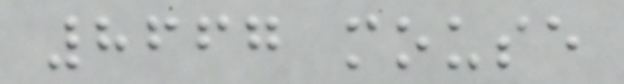8667 mouse
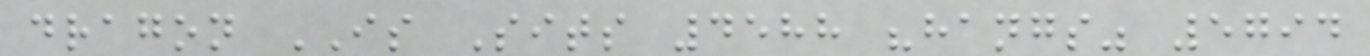dragon IS Sits 4588 "hangs" 5794
